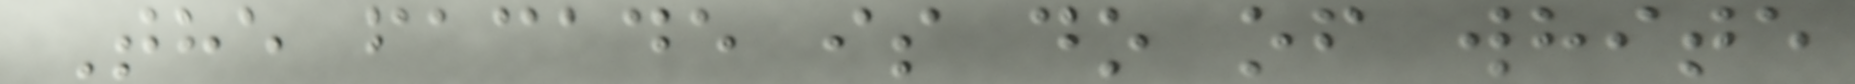The facade is do of white
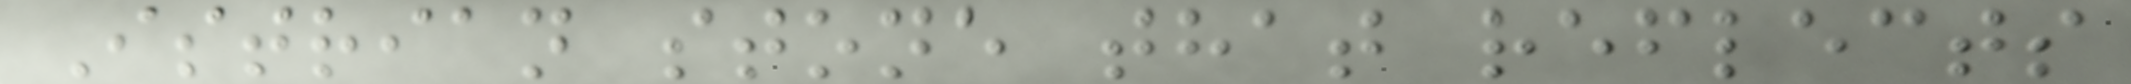Istrian stone that reflects
